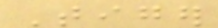Tiger
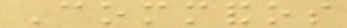Commandos
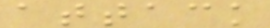attack
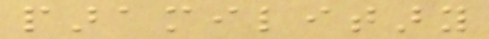paramilitary
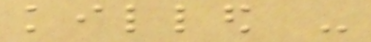killed -
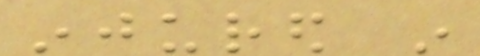injured in
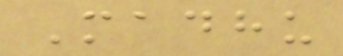Madhu
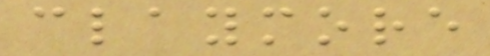claymore
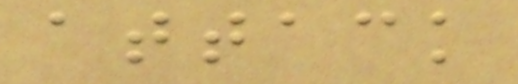attack
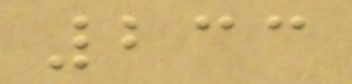233
